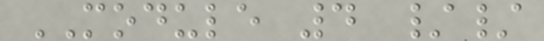MODULE 4 //
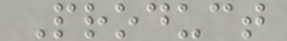Product
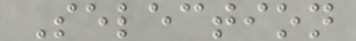Selection
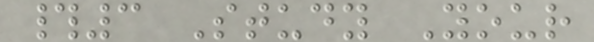#3 Study Your
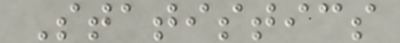Statistics
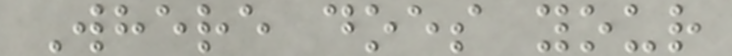Where does your
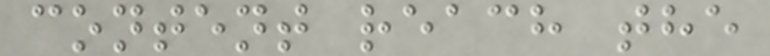content reach the
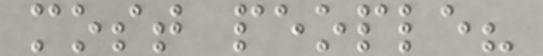most people?
